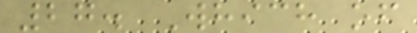27. Which of
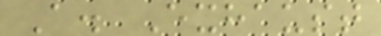A. Exhaust
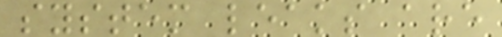system leaks are
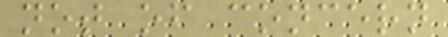not of concern
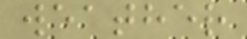weather
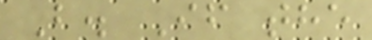B. If the
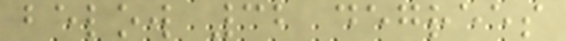below 32 degrees
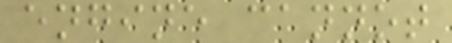engine cannot
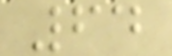64
